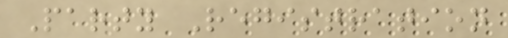Party Registration
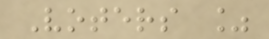Voters %
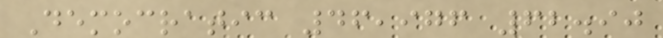Democratic 46,976 62.90
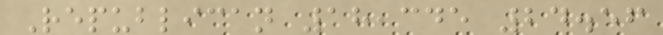Republican 18,345 24.56
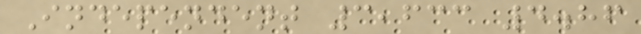Independent 3,633 4.86
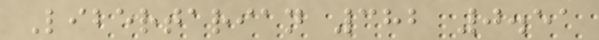Libertarian 382 0.51
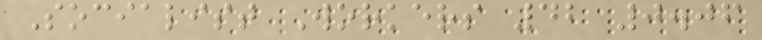Socialist Workers 42 0.06
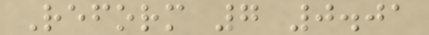Reform 7 0.01
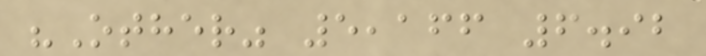"Other" 5,166 6.92
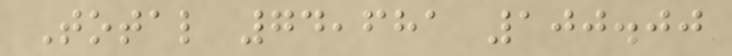Total 74,681 100.00
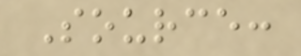Source:
